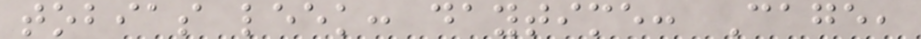tobias leek: daytime: Cage,
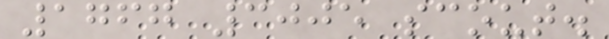1767 3005 scout.
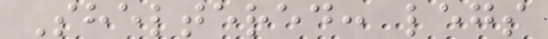Sheltered: legs
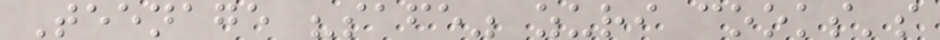Teenage "safe" zuri cooks's
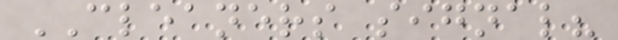CLEANERS signal?
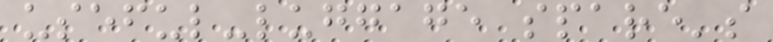useful-luggage spare's
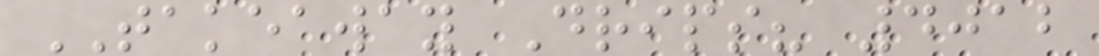TAKEAWAY Drips? 4012
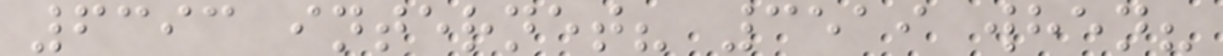6393 internet? 3519 when?
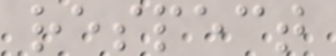respect
